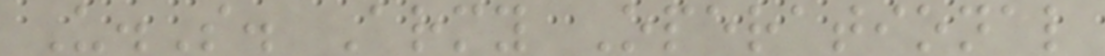U.S. Army Operational
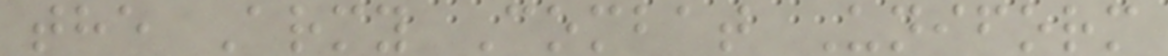the Army Combat Uniform
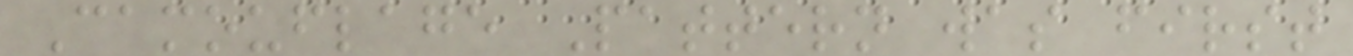Camouflage Pattern was first
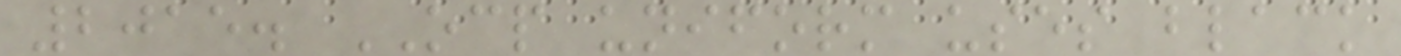2015. OCP uniform uses black
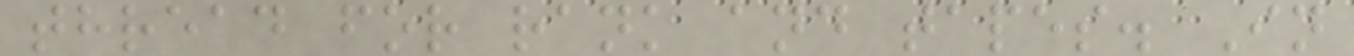thread for rank and tapes. In
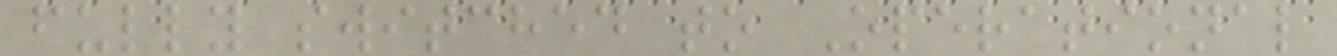fully switched to Operational
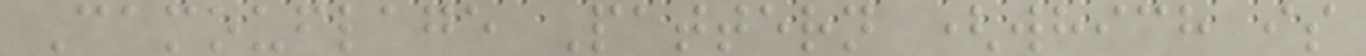Camouflage Pattern (which is
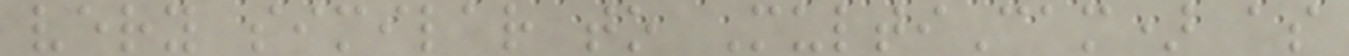very similar to MultiCam) as
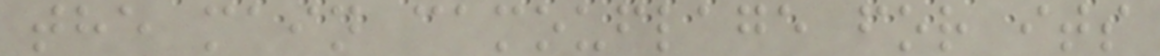the main camouflage for its
